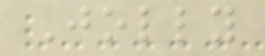Jolly
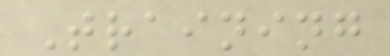Training
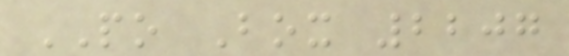PO Box 2207
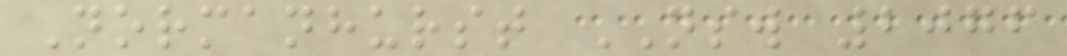Normanhurst NSW 2076
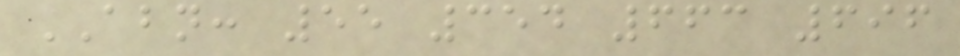ABN: 55 354 663 696
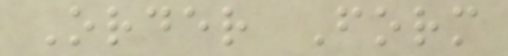Order Form
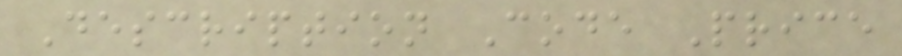Description Code Price
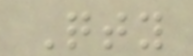Qty
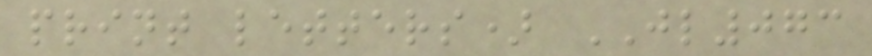print letters) JL073
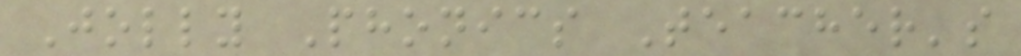Jolly Phonics Teacher's
